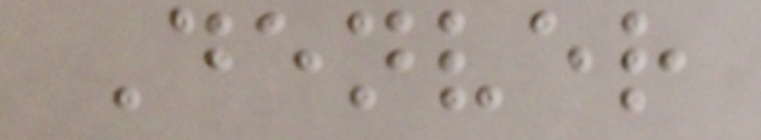Denver
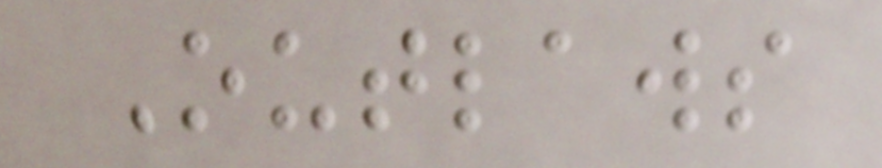Outlaws
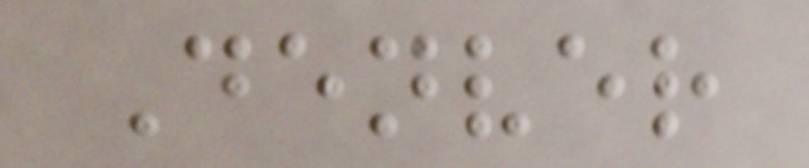Denver
